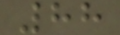88
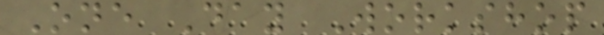One Day Workshop
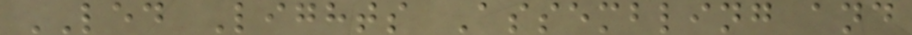LED Lights Assembling and
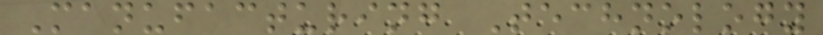Manufacturing Technology
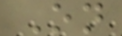On
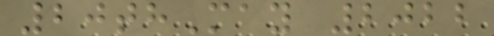20thMay 2022
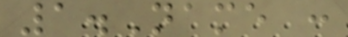1.Name :
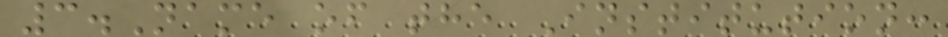3.Name of the Institution:
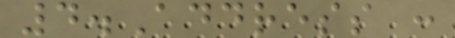4.Address :
